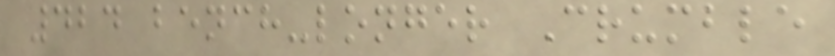424 bench-longer Crumble
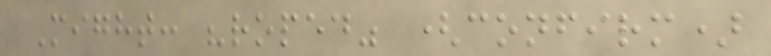Might: "roped" (confirm)
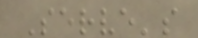Serve's
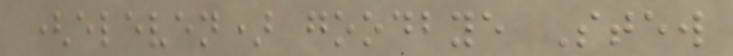(eleven) goodbye Stew
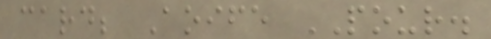card; Aoife POUR.
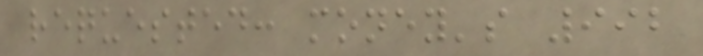requested: money's 992
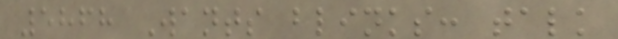5868 Wants blinks: talk
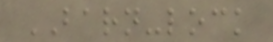BARN-lock
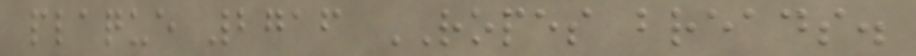plaque 2716 ROPES breads.
